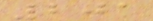201
